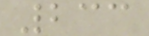233
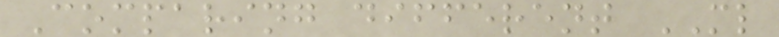Comparing different ML
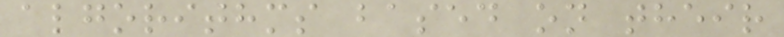algorithms based on their
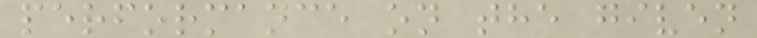performance on the given
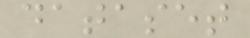dataset
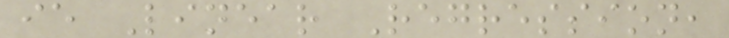ie Linear Regression,
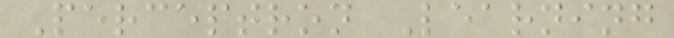Perceptron Learning
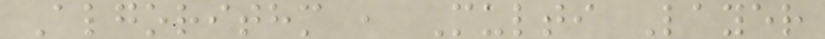Algorithm , Multi Layer
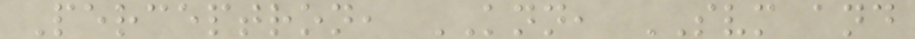Perceptron, KNN, SVM and
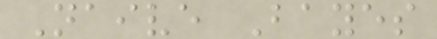Naive Bayes
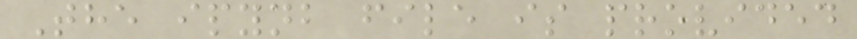The ipynb file is provided
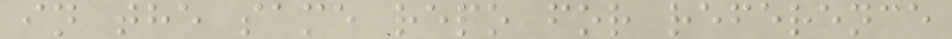in the same repo for reference
